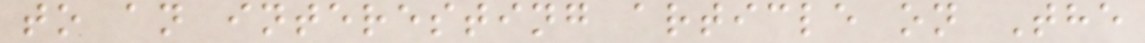to an interesting article on The
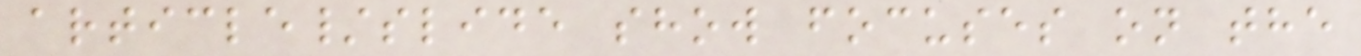article/slide show focuses on the
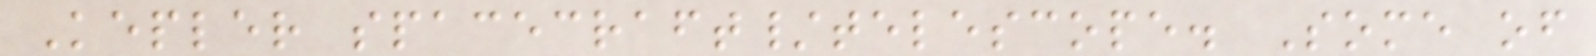Kepler spacecraft/telescope. Some of
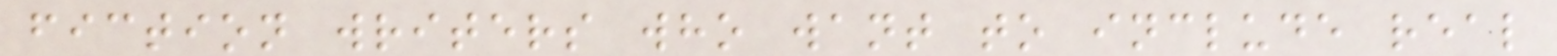fiction writers who want to include real
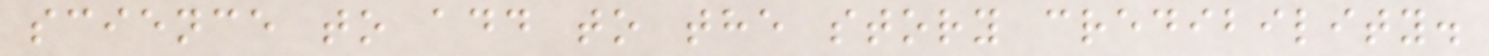science to add to the story credibility.
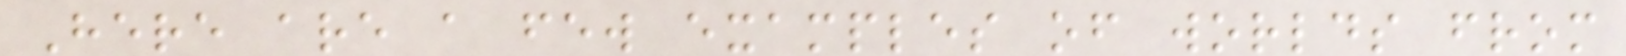Here are a few examples of worlds from
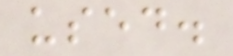used.
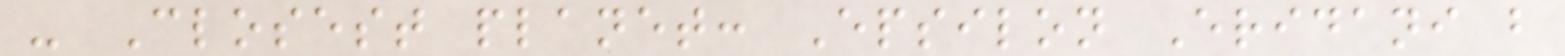- Closest planet: Epsilon Eridani b
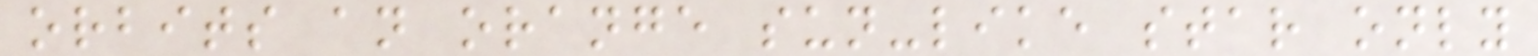orbits an orange sun-like star only
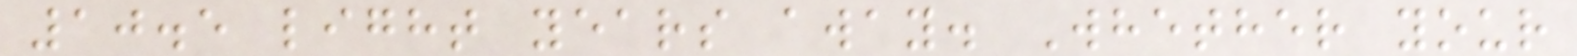10.5 light years away. Whether your
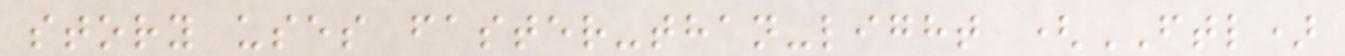story uses faster-than-light (FTL)
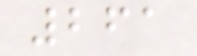261
